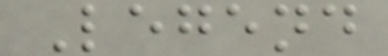Legend
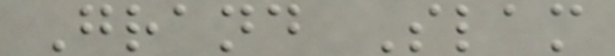Grand Slam
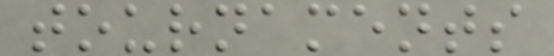tournaments
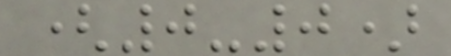(0-0)
